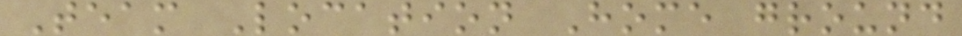Team Location Home ground
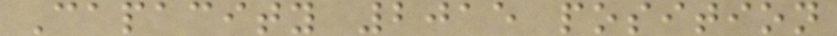Capacity 2015 position
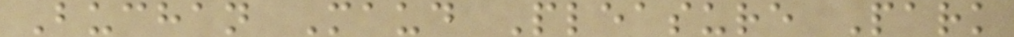Buchan Maud Pleasure Park
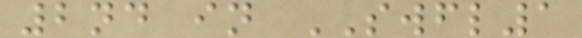2nd in SWFL1
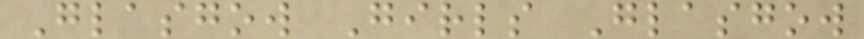Glasgow Girls Glasgow
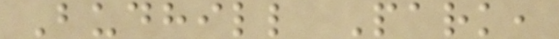Budhill Park,
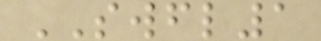SWFL1
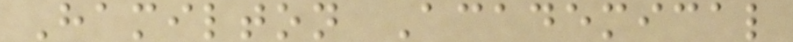Hamilton Academical
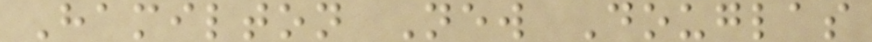Hamilton New Douglas
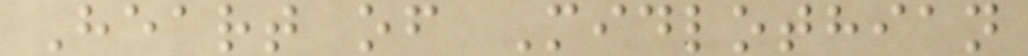Heart of Midlothian
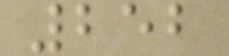252
